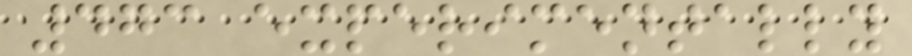473 experimentally
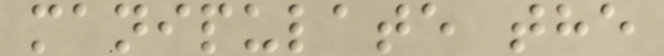manipulate the
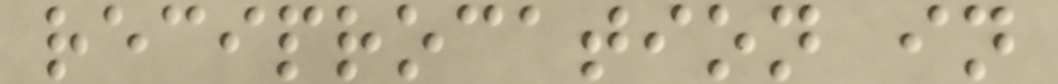reciprocation in
